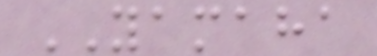YAMAHA
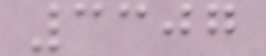3307
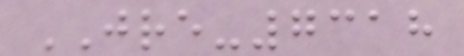JRE-7318
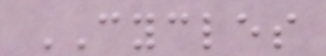CYCLES
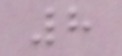8
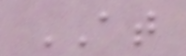AT
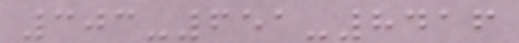303-651-8416
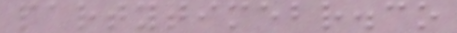partytimebr.co
